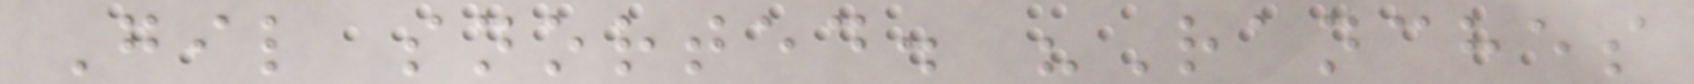Gil snorted. "Ranches
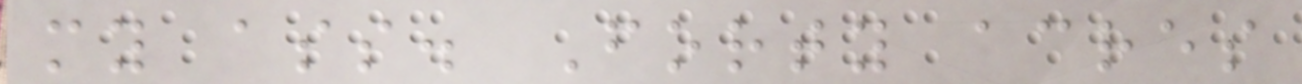my ass. Forty acres
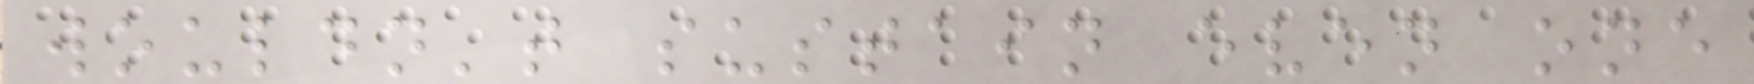wouldn't sustain even one
